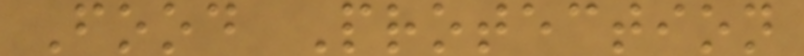Food Protection
